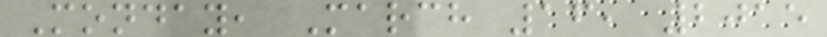Monday, March 16, 2015
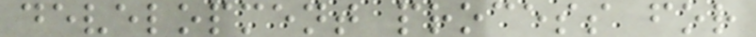development process for
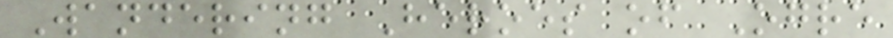Wandering Heroes of Ogre
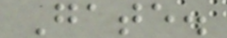Gate.
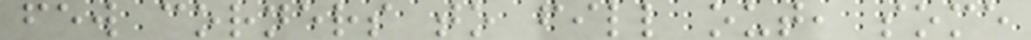few corners to fill out, some
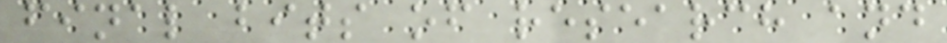final bits of research and
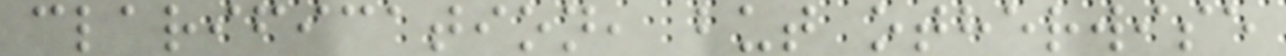clarification, but otherwise
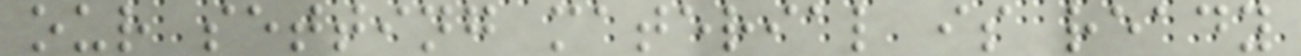our setting material is ready
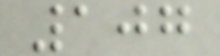107
